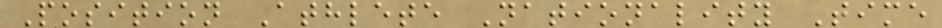Position Athlete Nationality Time
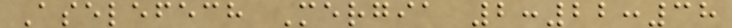Aselefech Mergia 2:22:38
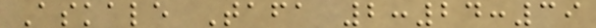Askale Tafa 2:24:39
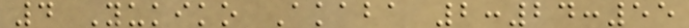4 Yukiko Akaba 2:24:55
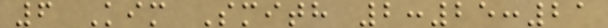6 Kim Smith 2:25:21
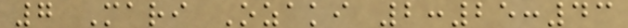7 Mari Ozaki 2:25:43
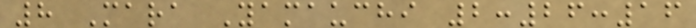8 Mara Yamauchi 2:26:16
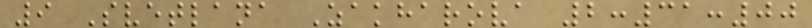9 Svetlana Zakharova 2:31:00
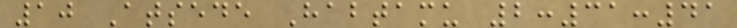10 Atsede Habtamu 2:31:41
